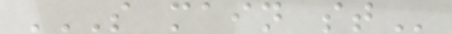S MAIN ST
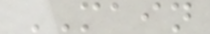MAIN
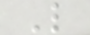L
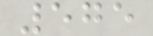575
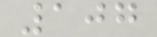107
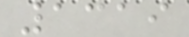1319
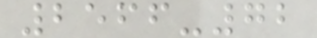2566-72
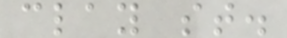clay st.
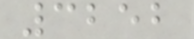3252
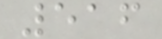516
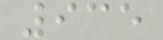935
